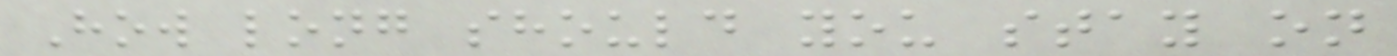How long should you stay on
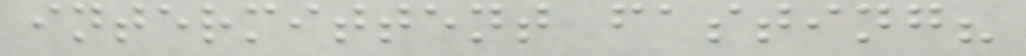intermittent fasting?
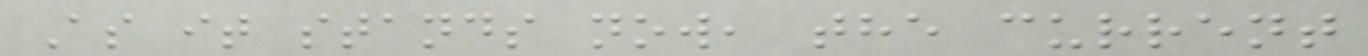As it stands now, the current
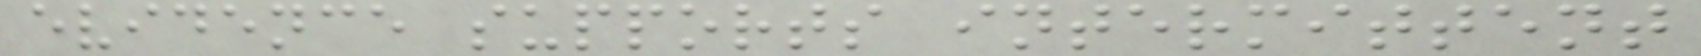evidence supports intermittent
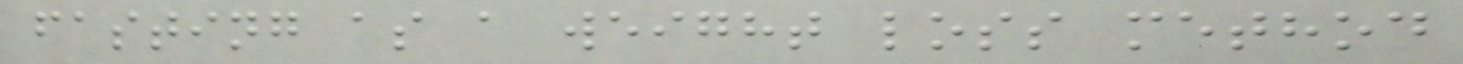fasting as a weight loss method
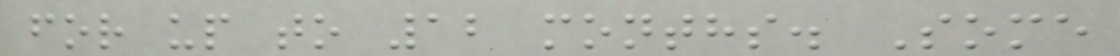for up to 12 months. Some
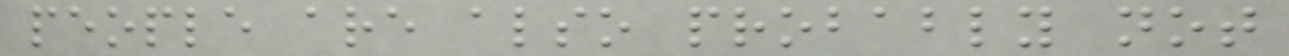people are also probably not
